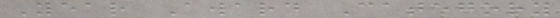Year Award Category
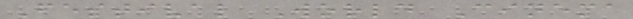Festival World Cinema
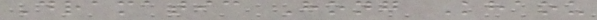Dramatic Hong Khaou
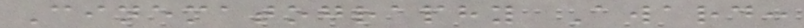Cinematography Award:
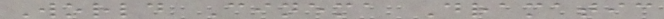World Cinema Dramatic
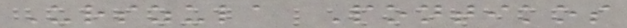Urszula Pontikos
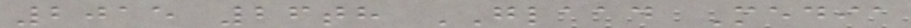2015 26th GLAAD Media
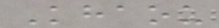Khaou
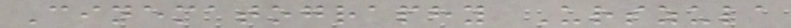Cinematography Urszula
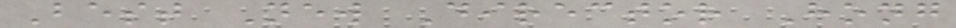Best New Director Hong
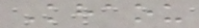Khaou
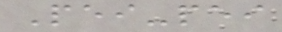Pei-pei
